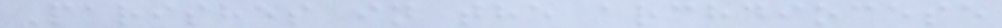Parishes in the archdiocese
